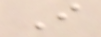I
